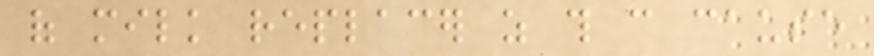of milk replacer as this can cause
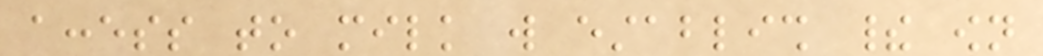access to milk will establish their own
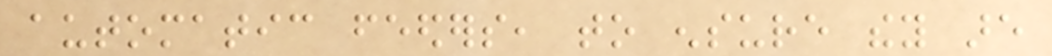automatic feeders, to ensure they are
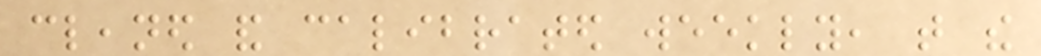cleaned and calibrated weekly, that the
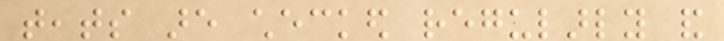teats are checked regularly and
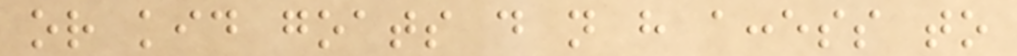or kid goats do not have access to
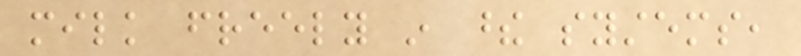milk freely in these systems,
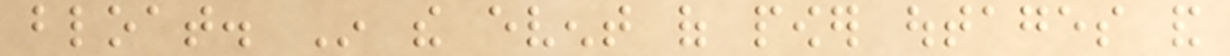bloat. In the event of power outages and
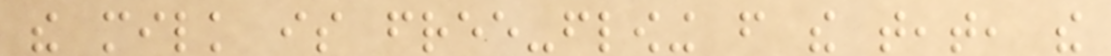the milk is free-flowing from the teat, the
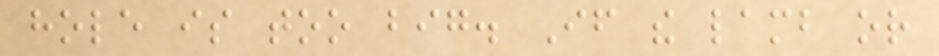hole is too big. If the lamb or
